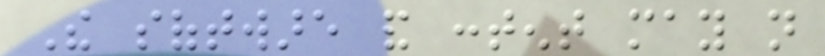The software and content may not
